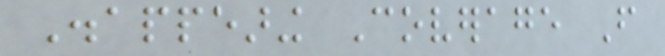Disappearing Coverage From
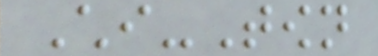Chi-Town
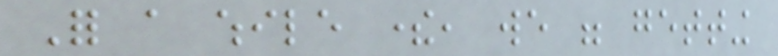For a while there, we were getting
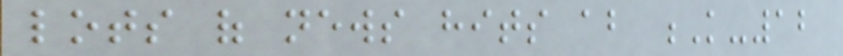lots of news hits about K-12
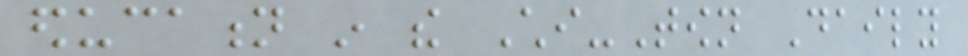education in the Chi-Town Daily
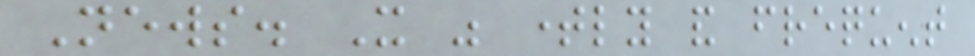News. It was timely and frequent
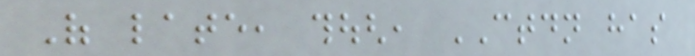Of late, though, CTDN has
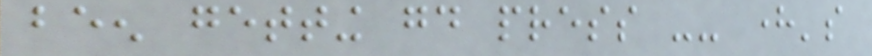been getting good press -- here's
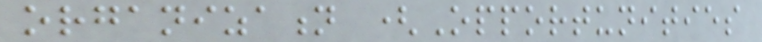organization (Opportunities
